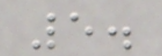5.
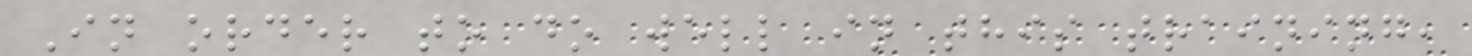In order to do well in this training,
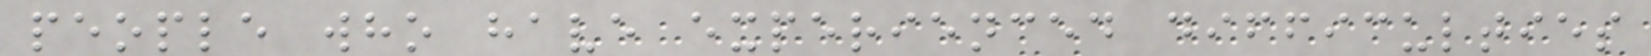people who have experienced difficulties
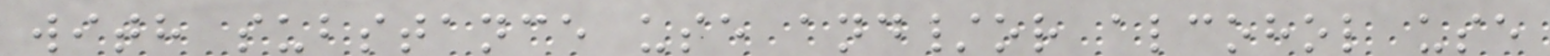with substance use and/or alcohol use
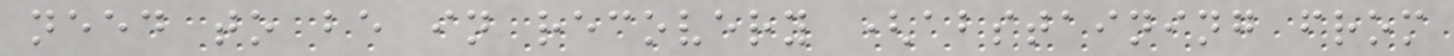need to be in recovery (abstaining from
